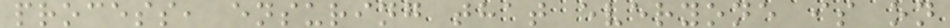process, ensuring that everyone is on
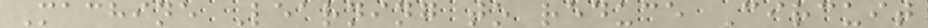Machine Learning to reduce Circuit
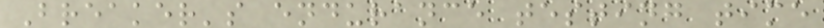Breaker's endurance testing time
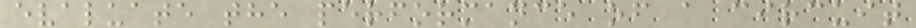evaluate the performance of a circuit
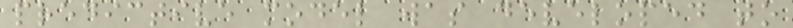predictive model was developed to
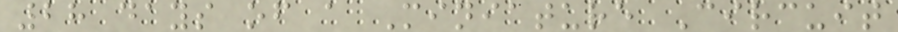28 days of a Miniature Circuit
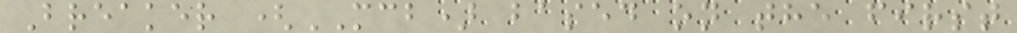Breaker (MCB) based on the first
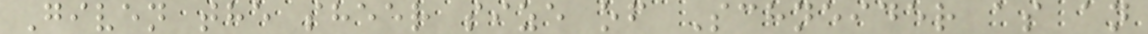Given the sheer size of Schneider as an
